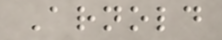Arnold
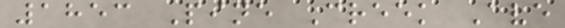1853 Pine Creek Ave
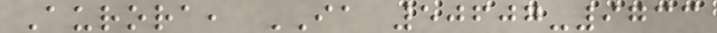Aurora, IA 50607-9733
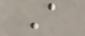A
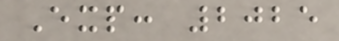Exp: 2025
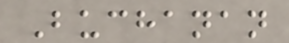Buchanan
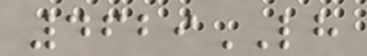4629LH
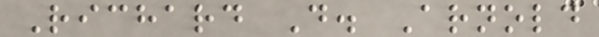Richard D. Arnold
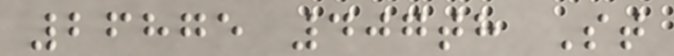26875 407th St
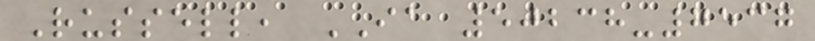Russell, IA 50238-7537
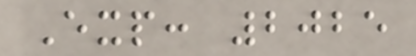Exp: 2025
